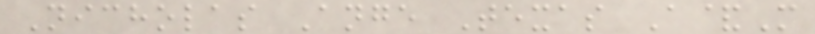Nicholas Ange Texas A&M
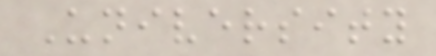University
